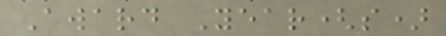Award Year(s)
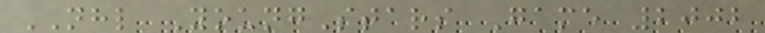NHL YoungStars Game 2002
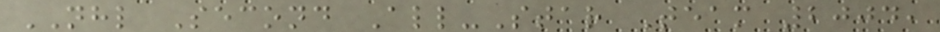NHL Second All-Star Team 2004,
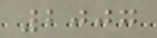2007
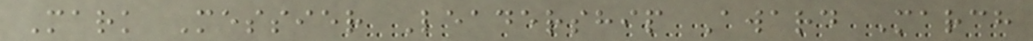Mark Messier Leadership Award March
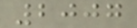2007
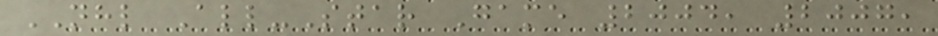NHL All-Star Game 2004, 2007,
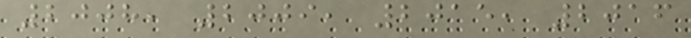2008, 2009, 2015, 2016
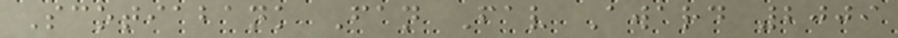Scotiabank Fan Fav Award 2009
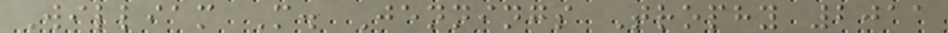William M. Jennings Trophy 2011
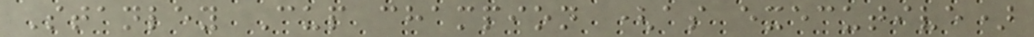Stanley Cup champion (as executive)
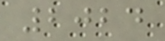2024
